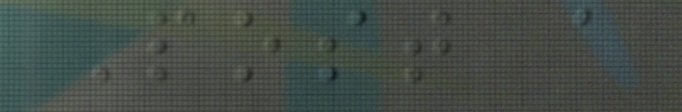Post a
